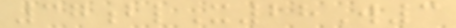37blX28W3
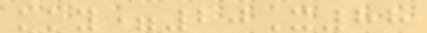kky=20X88
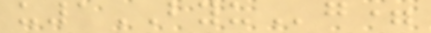u1BYUg=
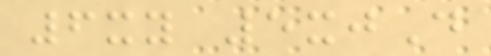6xy 5xjD
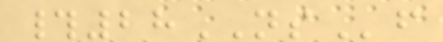#28NSf
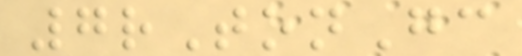7rTonGc
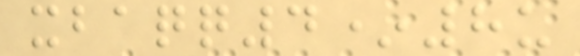xbaqq4*8u
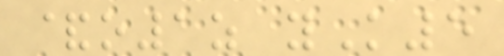&o1z yK5
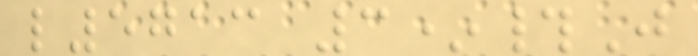l5713 3*#J
